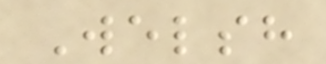Welsh
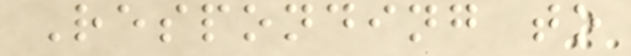Responding to
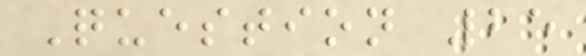Question 25
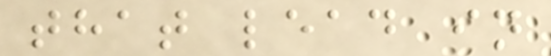that lead in
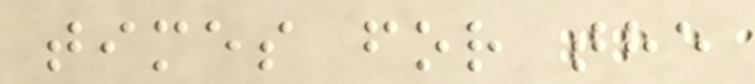times for the
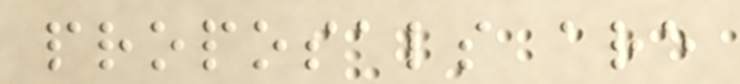proposals are
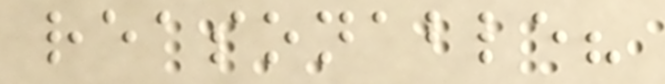reasonable?
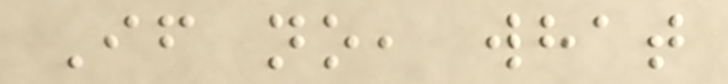If no, what
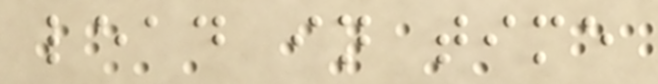lead in time
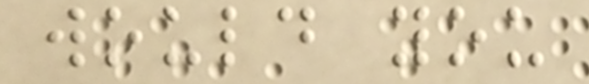would you
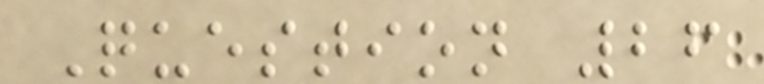Question 26
